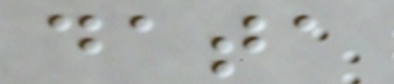data
